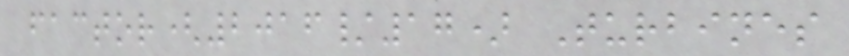factor(2016/17) Turbines
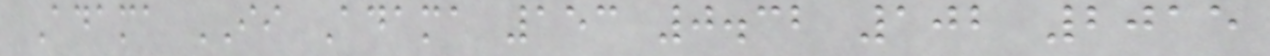Adama II Adama 153 0.32 102 2015
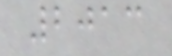2013
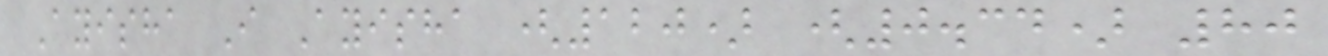Ayisha I Ayisha (120) (0.34) 80
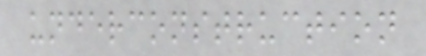underconstruction
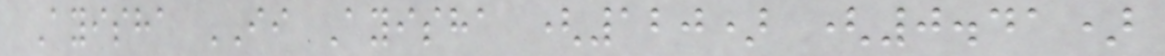Ayisha II Ayisha (120) (0.41)
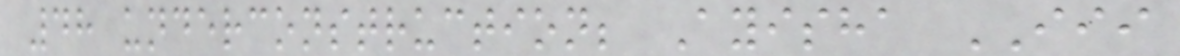48 underconstruction; Ayisha III
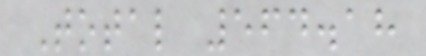Total 564.18
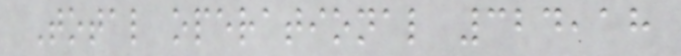Total operational 324,18
